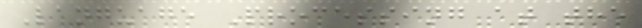Language Processing at the
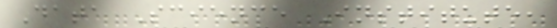Data Science Institute,
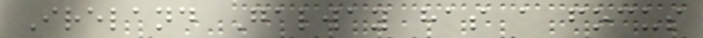Ireland Galway has a focus
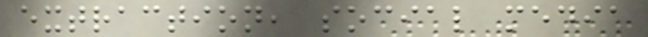extraction, social media
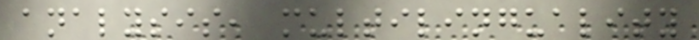analysis, multilinguality
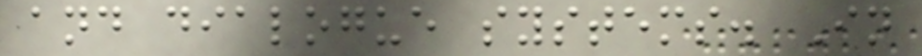and dialogue systems. In
